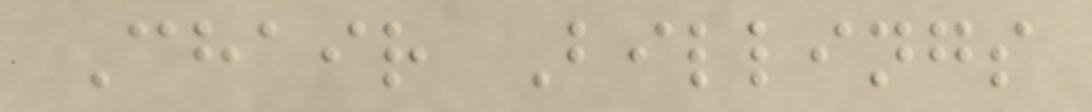Chair Billings
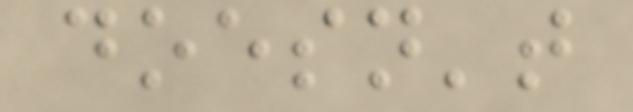doesn't
